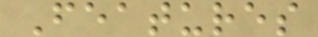Features
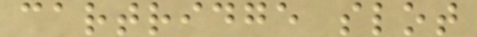cartridge slot
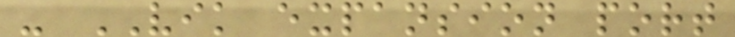- VIK expansion port
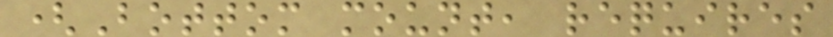(Bottom mount, requires
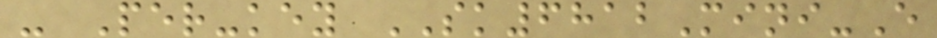- Per-key SK6812Mini-E
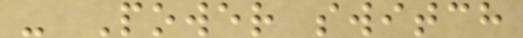- Power switch
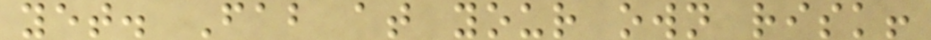yet. Fab at your own risk!
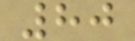80
